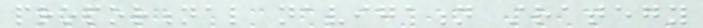proportional navigation strategy
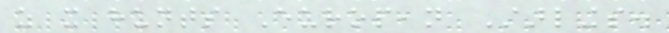as it hunts European Starlings.
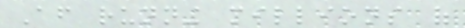After running millions of
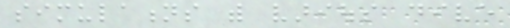simulations with various dive
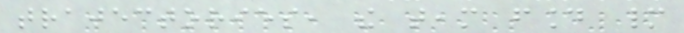trajectories, the team found many
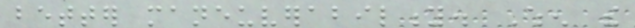better maneuverability. When the
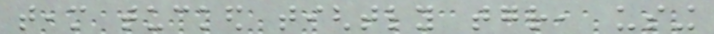team tucked tightly together, using
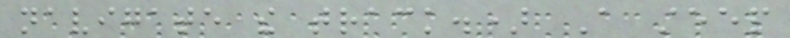navigate the track.) A steep
